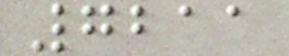7211
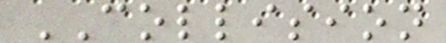COLLISION
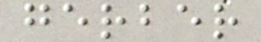gerber
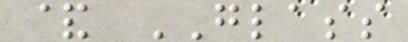& GLASS
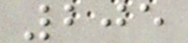205
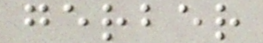gerber
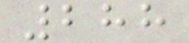288
